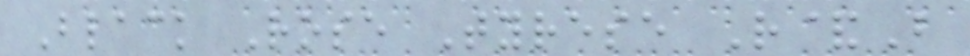Black Rose Tyrese R&B
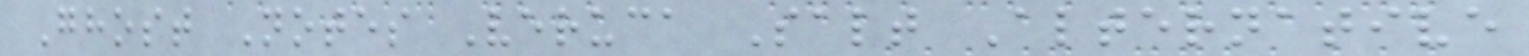Ghost Notes Veruca Salt Alternative
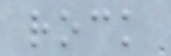rock
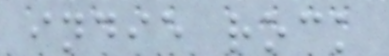indie rock
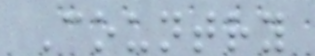Country
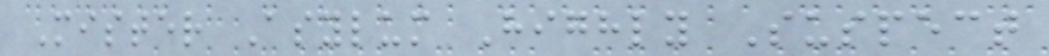Mister Asylum Highly Suspect
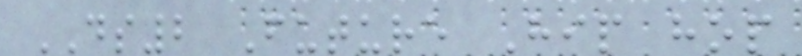DS2 Future Hip hop
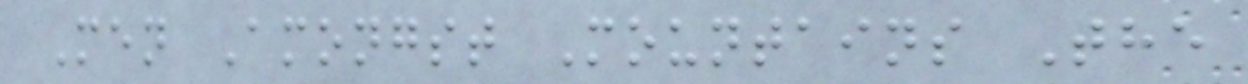Men Amongst Mountains The
